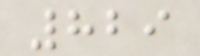829
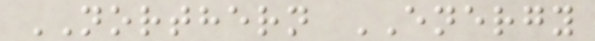NORTHERN ENERGY
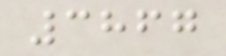3867
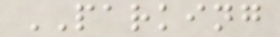PARKING
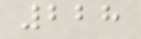228
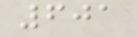601
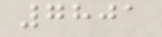7801
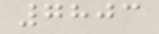7803
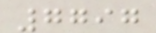7797
